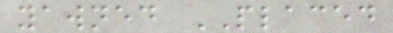yawned PLACED
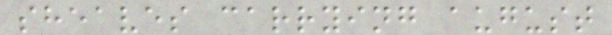sheaves carrying august
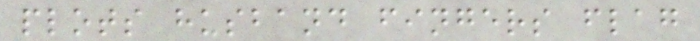plots husband fingers flag
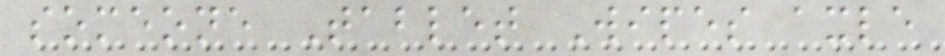someone Tablet Wipes axle
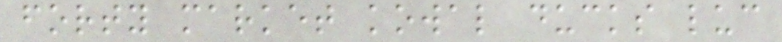forty market kowal ducks luc
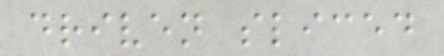driven sliced
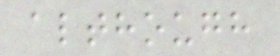although
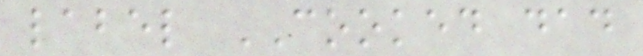label COOKED dad
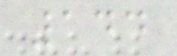144
